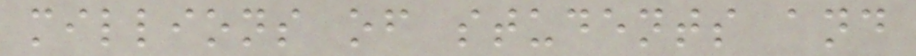millions of students and
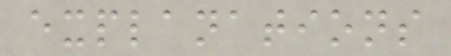explanations
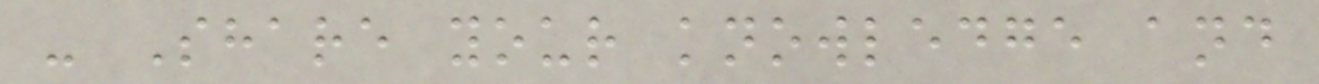- Share your knowledge and
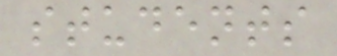students
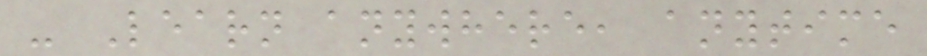- Learn anywhere, anytime
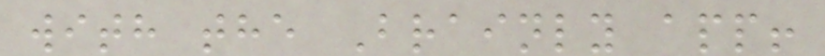with the Brainly app!
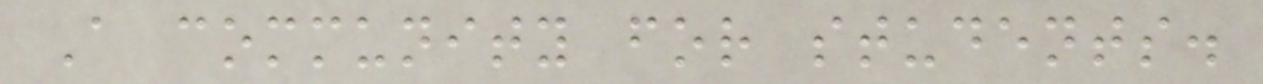A community for students.
